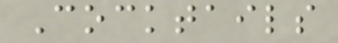Cocktails
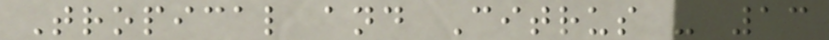Tropical and Citrus - 13
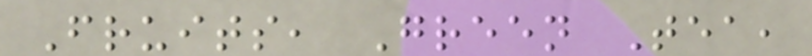Fruits, Green Tea,
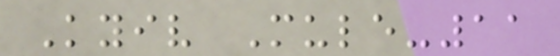Kyiv Mule-11
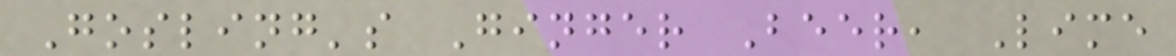Gosling's Ginger Beer, Lime
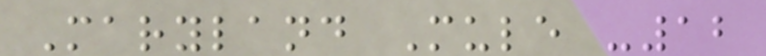Maryland Mule -12
